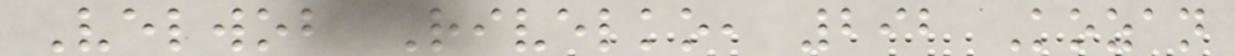Velwob Rivelko, 292 Kozan
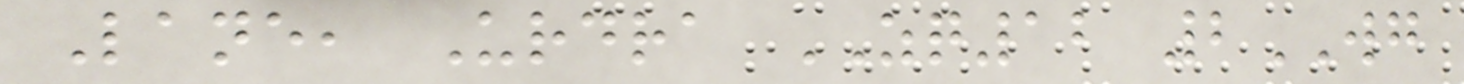Lane, Urdra ZQ12 2WG
